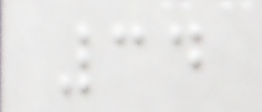34
